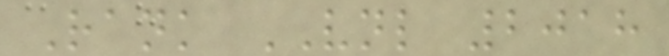Rank VNL 2018
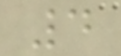4
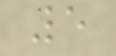5
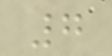7
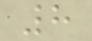8
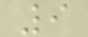9
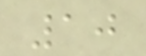10
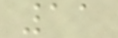11
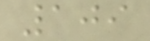109
